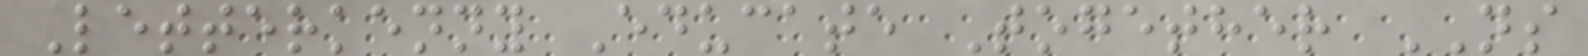Letterkenny Educate Together NS
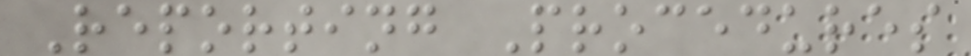Reporting Procedures
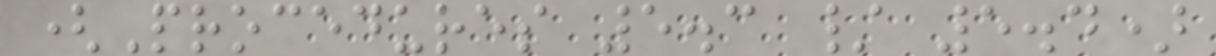(Procedures 5.3 / 5.4)
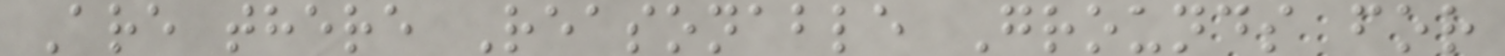Are there Reasonable Grounds for
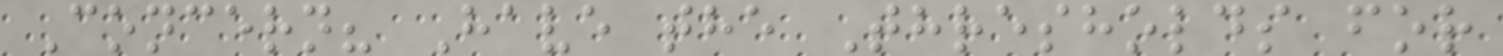Concern? Have the Thresholds for
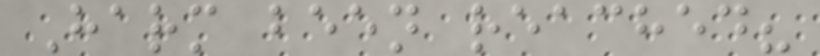Harm been reached?
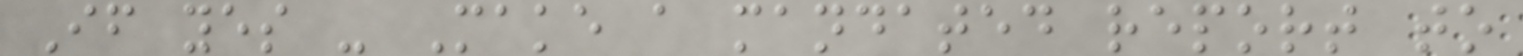If yes - Make a mandated report to
